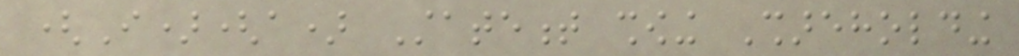(I)(a) Statement showing Shareholding
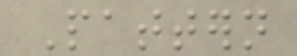Pattern
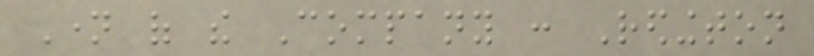Name of the Company : Redington
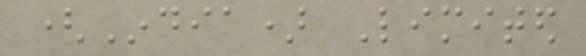(India) Limited
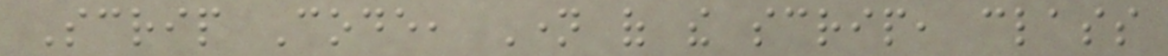Scrip Code, Name of the scrip, class
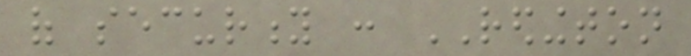of security : REDINGTON
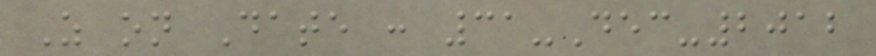As on Date : 31-Dec-2012
